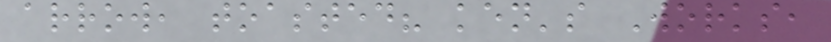arrow, toasted? ken's Works,
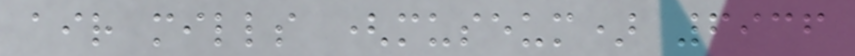air mills (museum) 6936
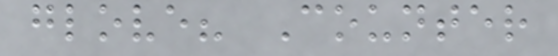glove? Counter
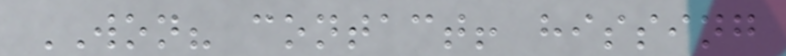WON? contact! hissing
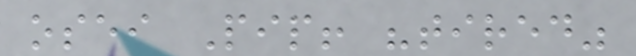osei Pip! "tired"
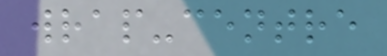wrap-centre
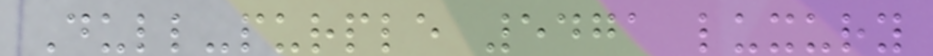Dull-purple 5471 luxury
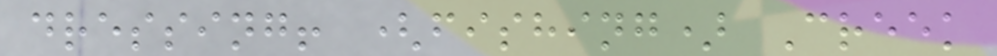dressing! (fishing) Creek
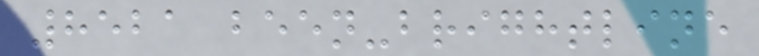8521 been-brightline
